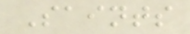Saints
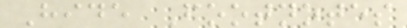Hide Footnotes
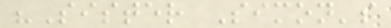"Sister Simon's
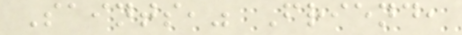Saints," Friend,
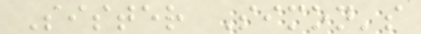Sister Simon's
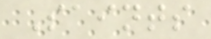Saints
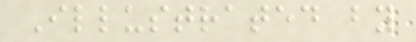Illustrated by
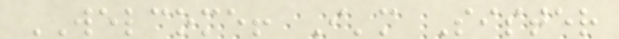WELCOME! I'm Sister
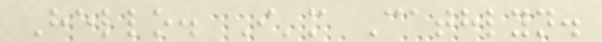Hello. I'm Cathlyn.
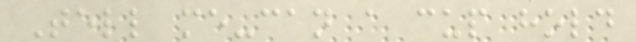Tell me-can a cup hold
